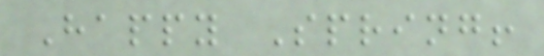Happy Spring!
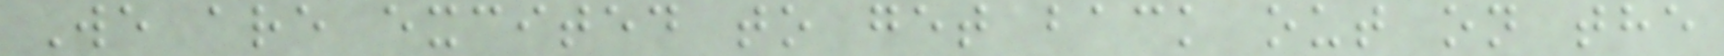We are excited to get back out on the
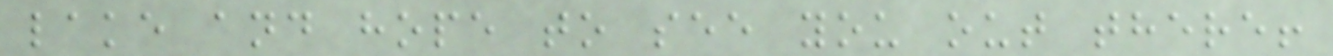lake and hope to see you out there!
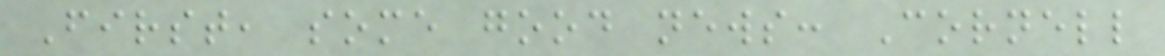First, some good news: Cornell
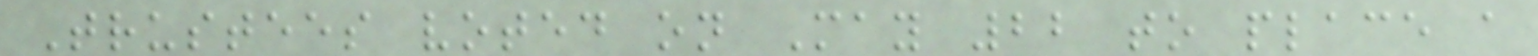Trustees voted on May 22 to place a
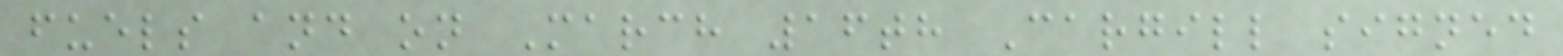fuels and on March 16th Cargill signed
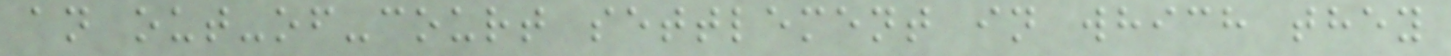an out-of-court settlement in which they
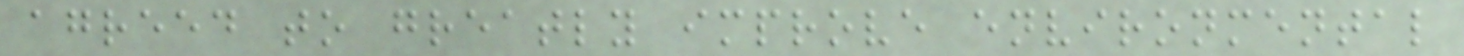agreed to greatly improve environmental
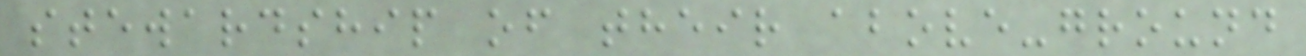stewardship of their above-ground
